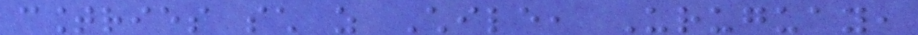countries such as Chile, Uruguay,
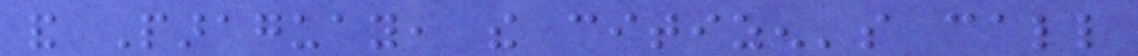and Paraguay, the citizen's call
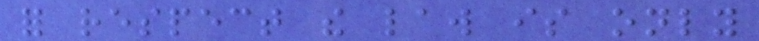for respect the law is only
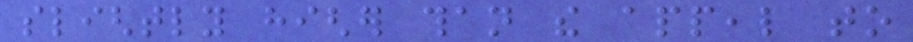slightly higher than the appeal to
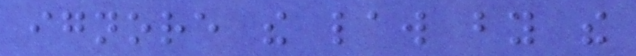ignore the law by the
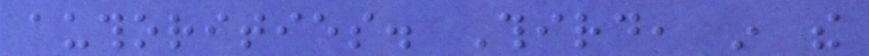authorities. Third, in the
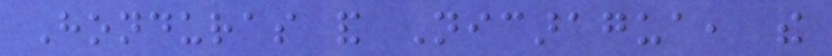Honduras and Nicaragua, the
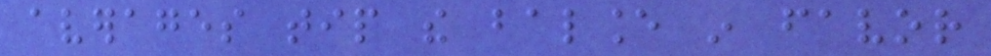averages tip the balance in favor
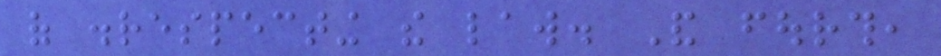of disrespecting the law. And fourth,
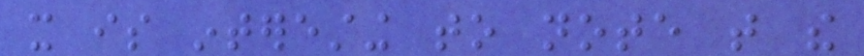it is interesting to note that the
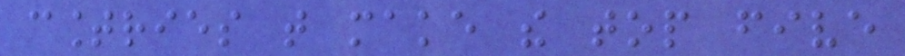countries that make the top five
